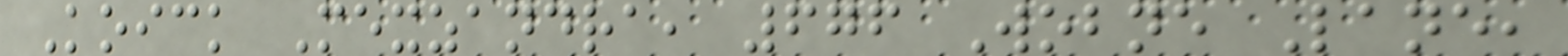Koick Mexzandra, 676 Wobne Lane,
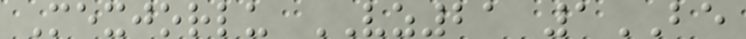Mexjorlu VZ21 1BE
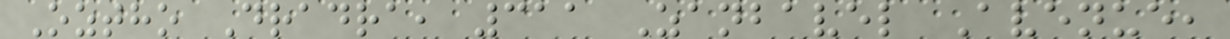Oztho Dradra, 311 Zanbavel Avenue,
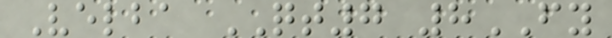Velba QT7 8FY
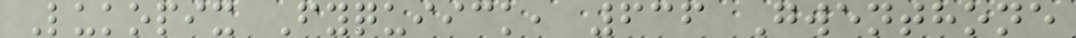Lukopix Fyquiick, 636 Gwenthone
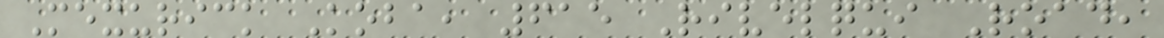Mexurick Koba, 615 Rivelqui Road,
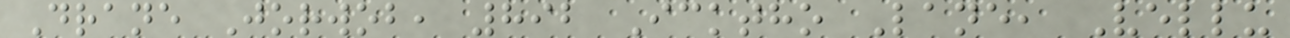Drane Jorwob, 892 Icktho Lane, Vellu
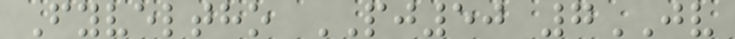Fyveltho PJ50 7JV
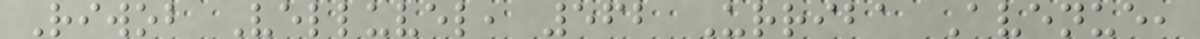Riwob Velluvel, 562 Urriba Avenue,
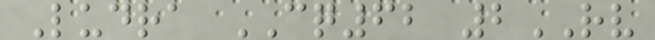Ludra CQ62 2RV
